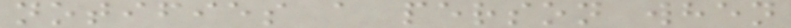notifies a person when
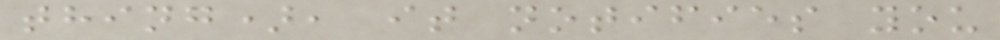thing), it notifies you
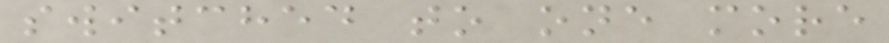switched to one more
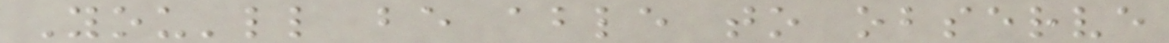You'll be able to observe
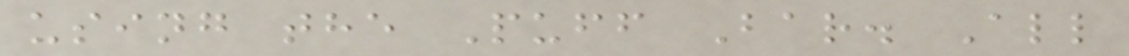using the Puff Bar. All
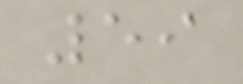59
